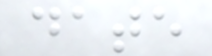date
